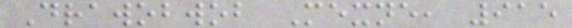Drawobwob Mexne, 915
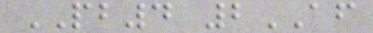PB4 2AF
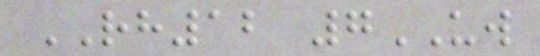RH12 7UW
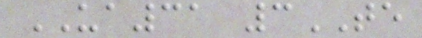UA31 3TE
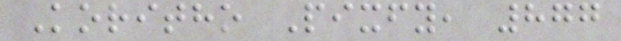Koritho Pixfy, 877
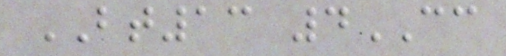BT13 4CC
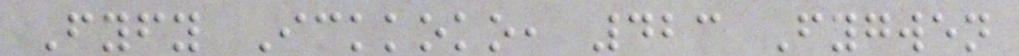Fyfy Ickkoko, 423 Fygwen
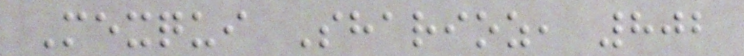Mexqui Sharioz, 802
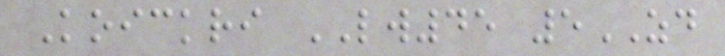Koickri LW45 5ZD
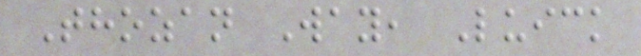Thozan Way, Luick
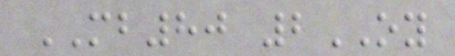MB80 2OY
